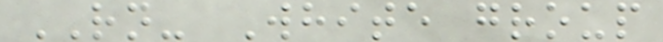RN- White group
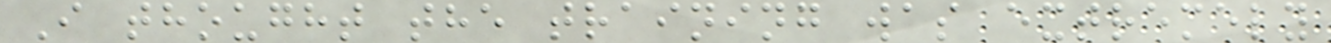I thought the training was extremely
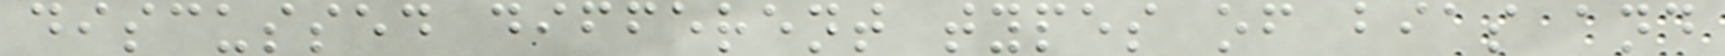discussed different types of bias and
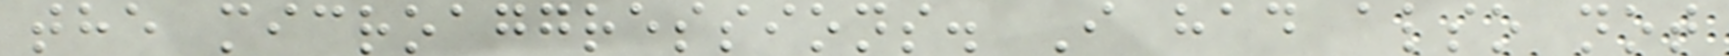the microaggressions. I had also not
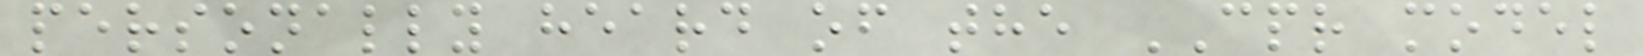personally heard of the CPR model
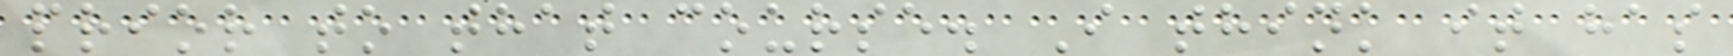prior to that course. I think it has
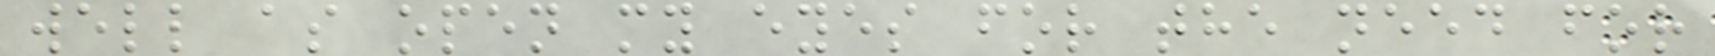well as open my eyes for the need for
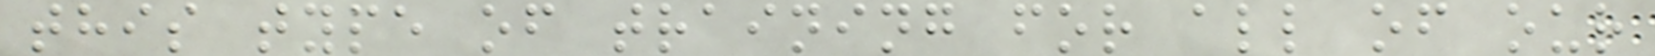this type of training for all of our
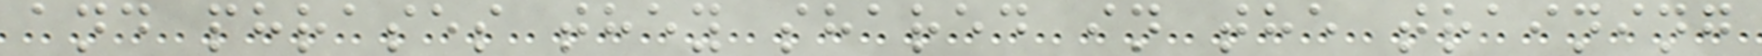and phrases they shared in the training
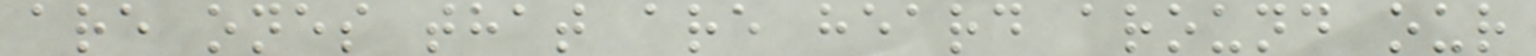are ones that are heard around our
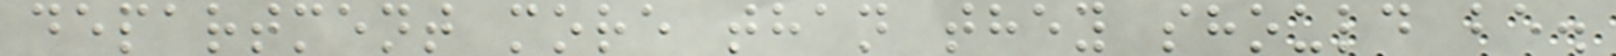department more than they should be.
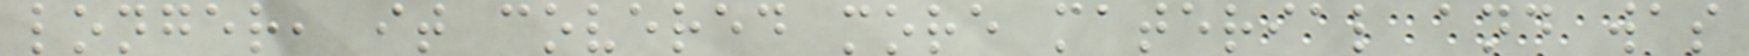longer, it covered more material and was
